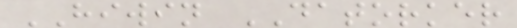HIWIN DATORKER
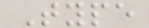Type
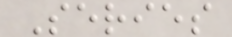Series
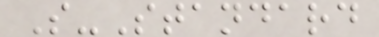S-Standard
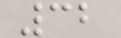32
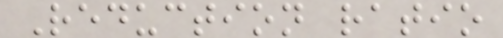Reduction ratio
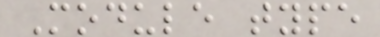Module type
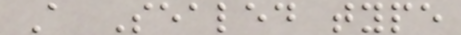A Sealed type
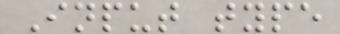Input type
